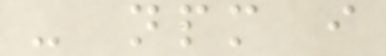- npm i
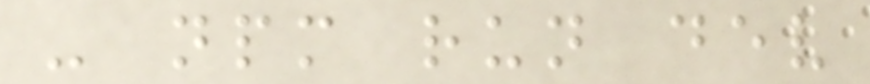- npm run dev
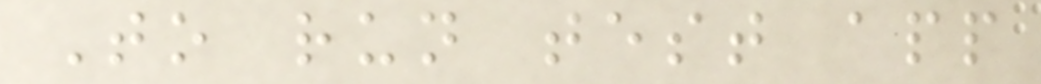To run test app
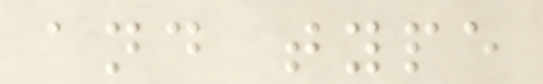and type
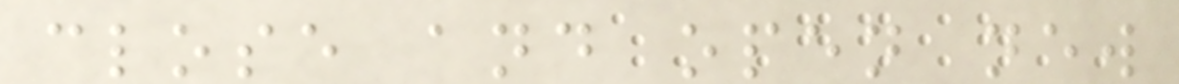close and open new
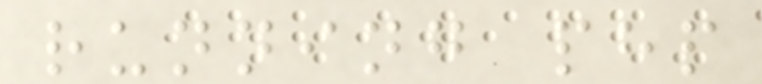running php
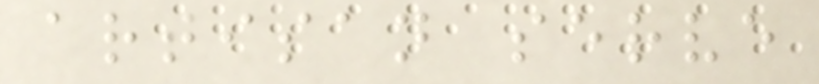artisan serve
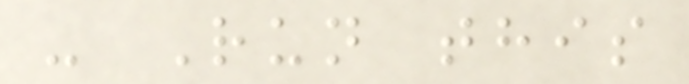- Run this
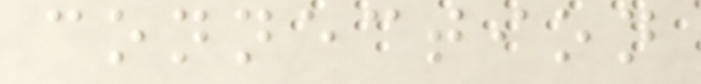connection
